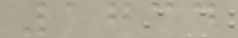1734
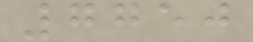7750
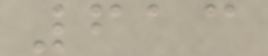613
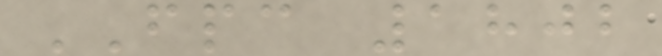FPC 1802
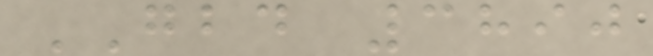GBD 3890
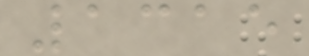1315
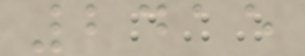2415
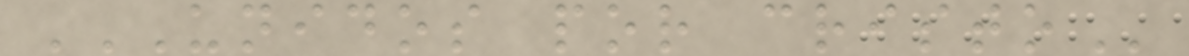UNIDOS POR CRISTO
